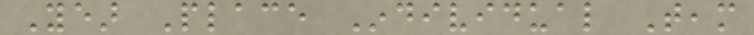Year Place Individual Team
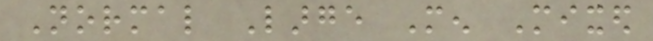Normal Large Men Mixed
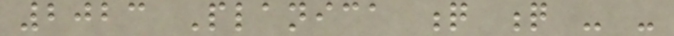2023 Planica q q - -
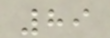89
